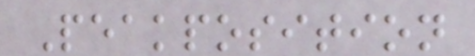Peakposition
